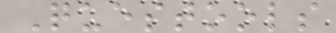Questools
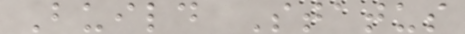Build Status
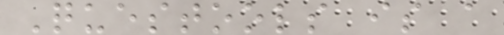Questools is a
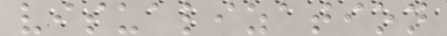visualization
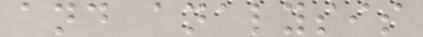and analysis
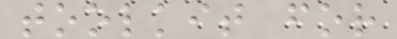toolkit for
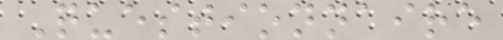Questionnaire
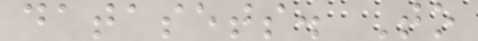datasets. To
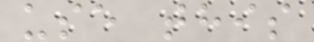use this
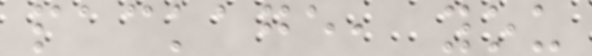package, you
